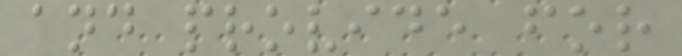and provide for
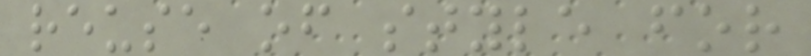reuse of style for
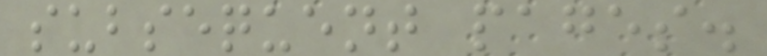subsequent pages.
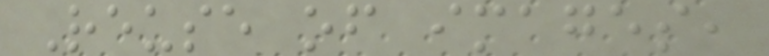Reuse of images,
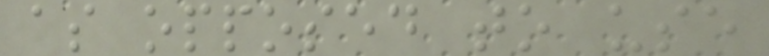as opposed to use
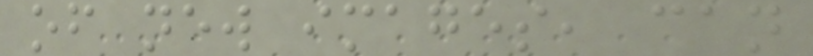of new images, can
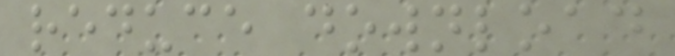reduce download
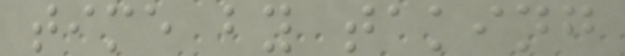time by taking
